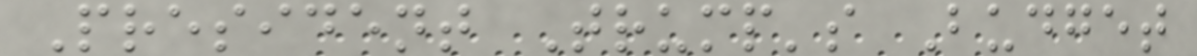President Trump's Budget
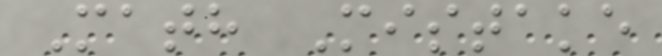Math Mistake
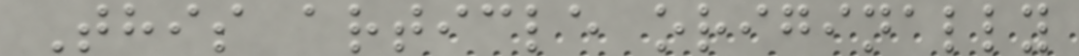This article originally
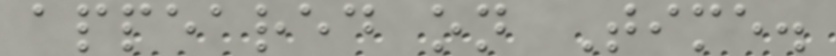appeared on Time.
